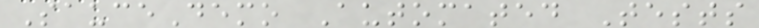SauceDemo Automated Tests
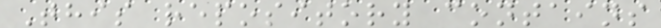This repository contains
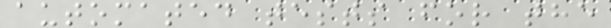automated tests for the
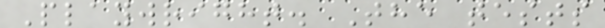Playwright. The tests
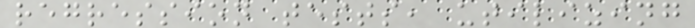regression tests, utilizing
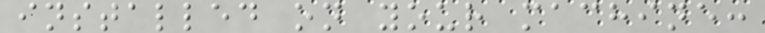installed on your machine:
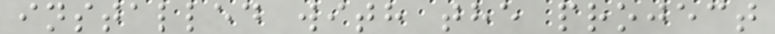installed with the project
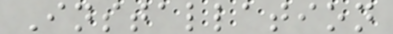Installation
